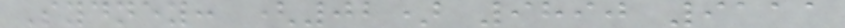Sydney: (02) 9890 9111
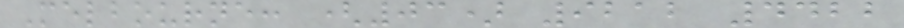Melbourne: (03) 9212 4422
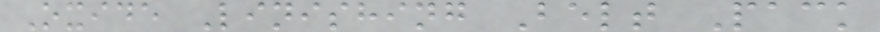Oxide Linishing Belt Pack
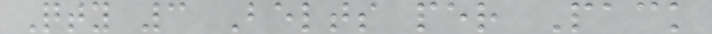Qty 3 Belts per Pack
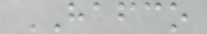HAFCO
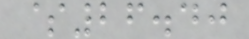$26.40
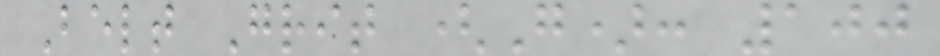Belt Grit (G): 100
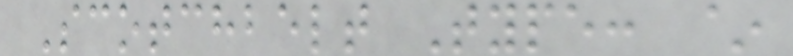Scotchbelt Type: ~
